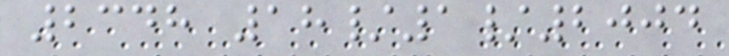2348 18/1/2004
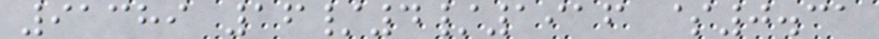91389 16/4/1916 $0.31
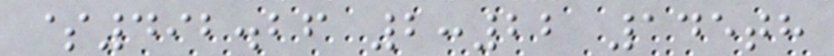$492.26 2:22 145th
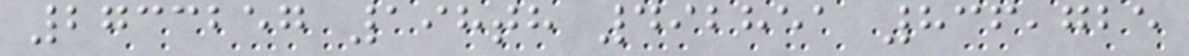2733257 198th 492851 836,725
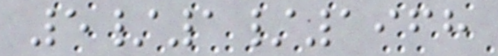5/1/1968
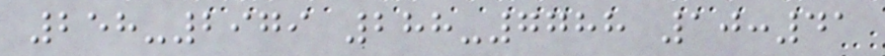258-2979 288-7788 10:41
